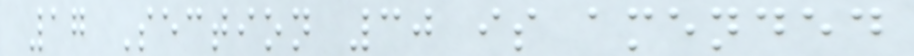17 Section 30 is amended
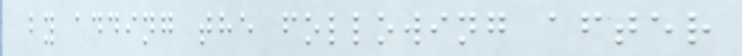by adding the following after
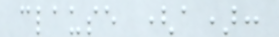clause (a):
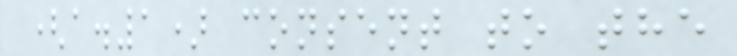(a.1) consent to the
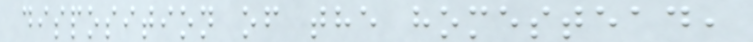disposition of the homestead,
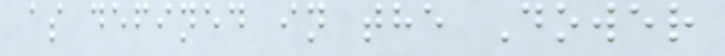as defined in the Dower
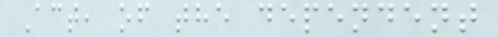Act, of the dependent
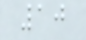10
